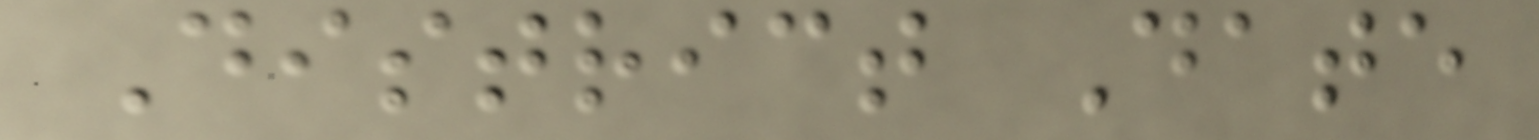District Date
